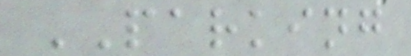PARKING
